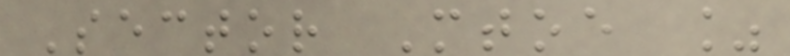Sector Mtoe %
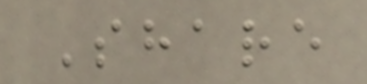Share
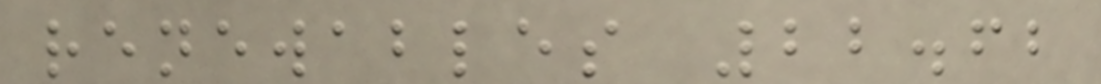renewables 22.62
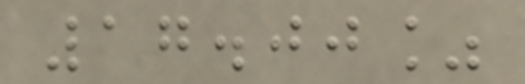17.00%
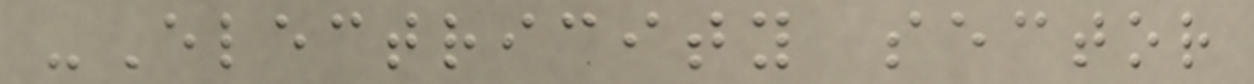-Electricity sector
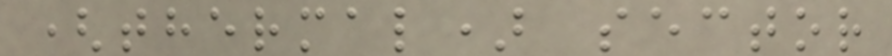(thermal) sector
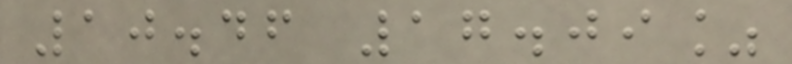10.46 17.09%
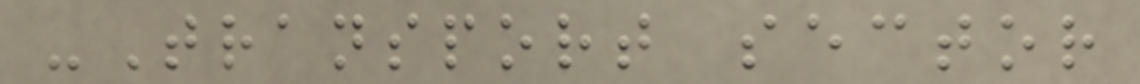-Transport sector
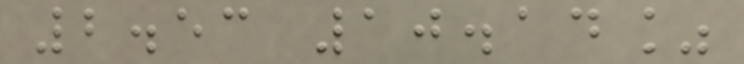2.53 10.14%
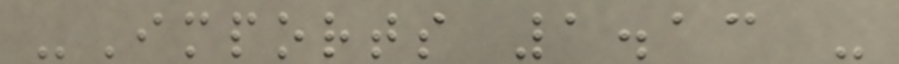-Imports 1.13 -
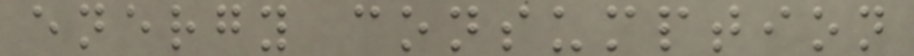energy consumption
